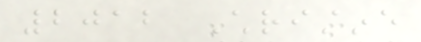2012 Christine
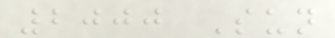2000 Sun
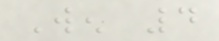Wen 4
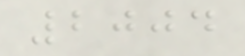2004
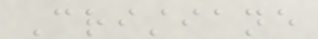Cristiane
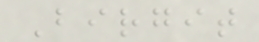Birgit
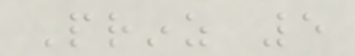Prinz 5
